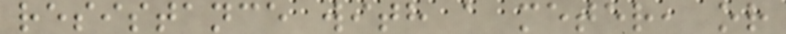resistance with a meter, or
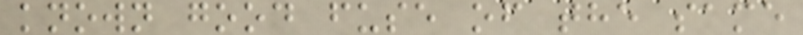known good fuse of the same
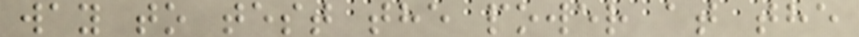way to test the power at the
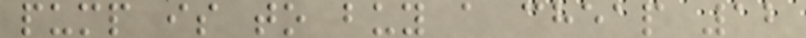pump is to buy a cheap 12
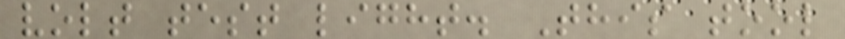volt test light. This tool
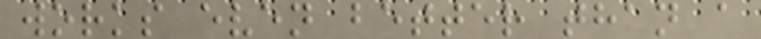works even better than a
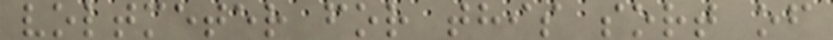voltmeter for this sort of
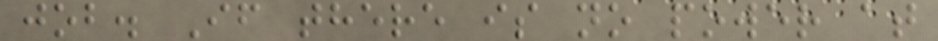job. If there is no power at
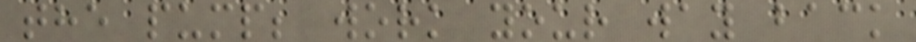the pump; work your way back
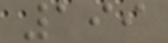199
